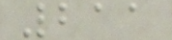211
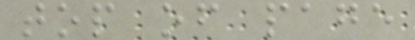top of page
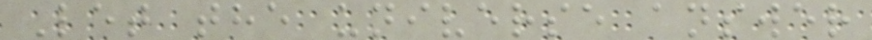Let the universe answer
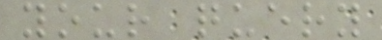your query
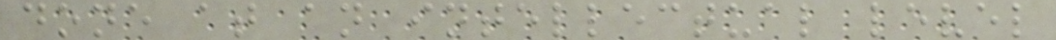done at an intellectual level
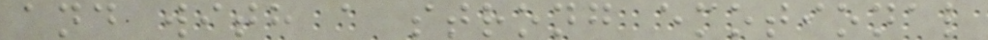and with a strong emotional
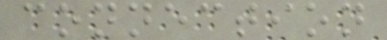connection
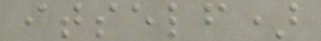itself)
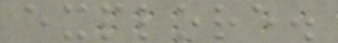explore.
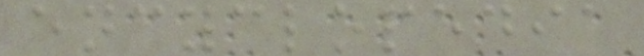encyclopedia
